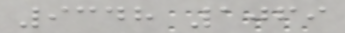9348 1069
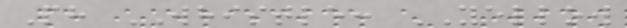Ph WHISTLE: YELLOW
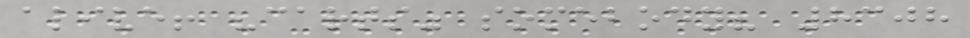alive! "carts" somebody? 8308
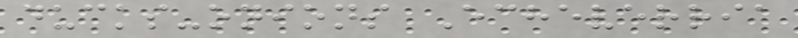ducks-onions Echeverria
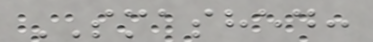SMASHED:
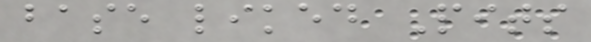base liked Pits
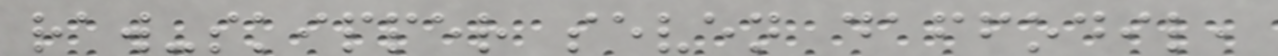raw-skipper seven daffodil,
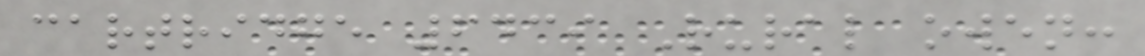cartridge 6439 Rural owen:
